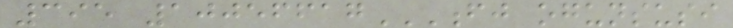395 10056617FJ OGUNSUSI
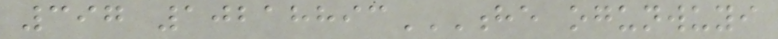397 10218893HE OGUNWUYI
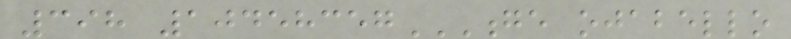398 10458357GE OJABELLO
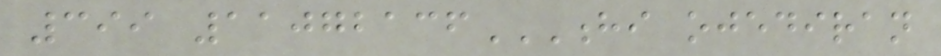399 11072136HI OJEDIRAN
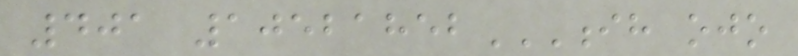401 10521852IH OJO
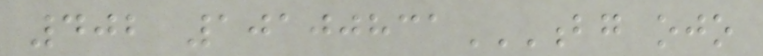402 10100831BG OJO
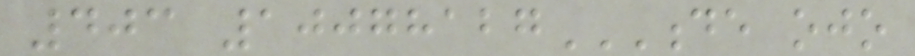403 10078127DE OJO
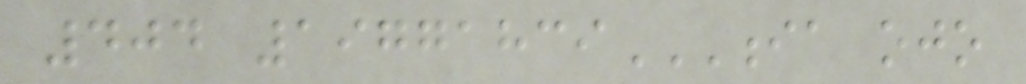404 19771839IA OJO
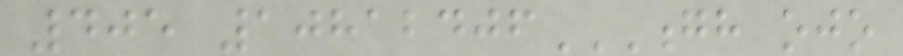405 10812406GH OJO
